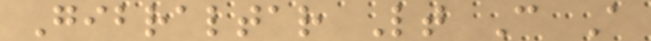Gibraltar Lt C A
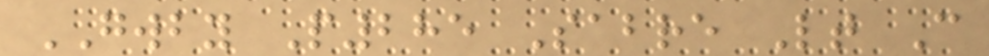GWBY P285 Sabre Lt C
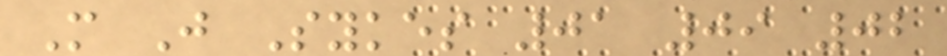M J Sykes 01 09 02
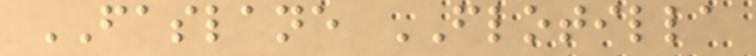FASLANE FLOTILLA
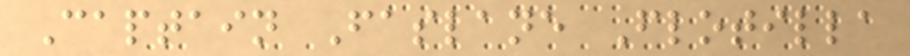Captain Faslane Flotilla
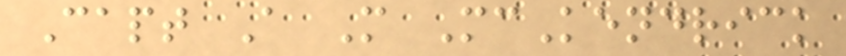Capt A M McKendrick
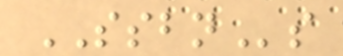SSBNs
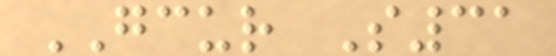GCUR S31
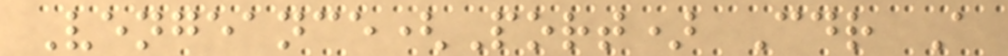Vengeance(Port) Cdr A
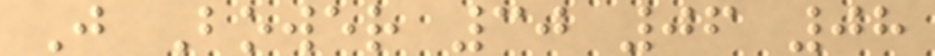J Bower 30 06 08
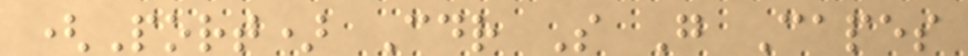(Port) Cdr S G Capes
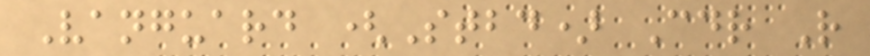Vanguard (Stbd) Cdr R
